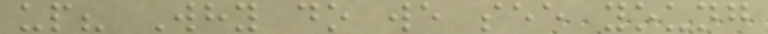up? Why do we see young
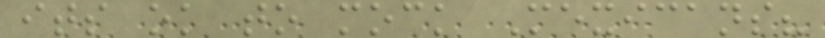its ok to mock Mexicans?
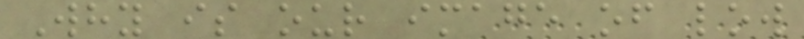Why is our image of low
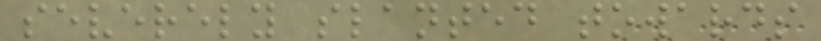severely slanted towards
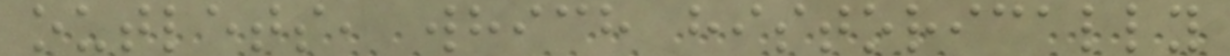outlets, which historically
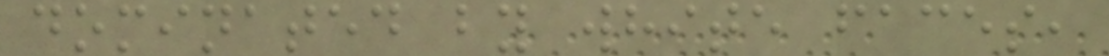dominated by white faces,
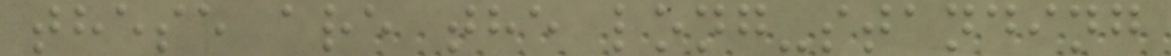these are the long-standing
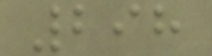298
